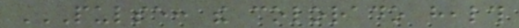PULSE: THE COLORADO HEALTH
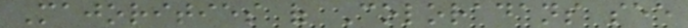Majorities of Coloradans see
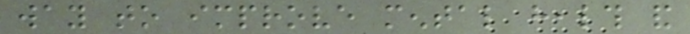way to improve mental health and
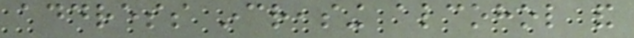address increasing alcohol and
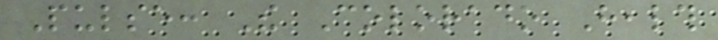Pulse: The Colorado Health
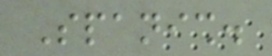Spanish.
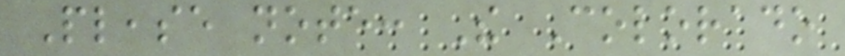Please note: The Colorado
